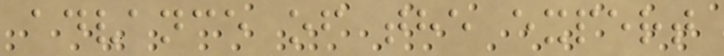advance of the expert
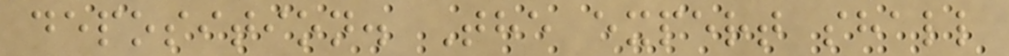deposition. The expert shall
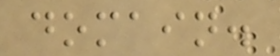domain.
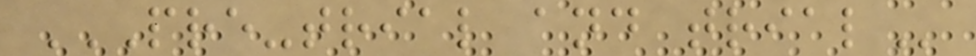PRE-TRIAL AND TRIAL
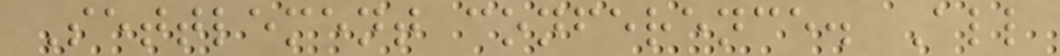Settlement conference. All
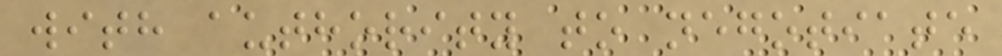with authority to negotiate
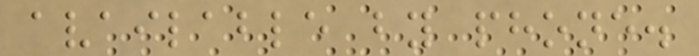available by phone.
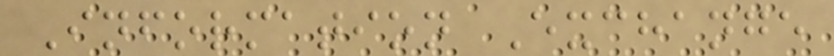Information Exchange
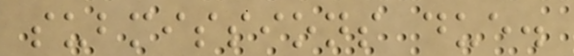submissions due.
